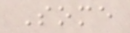Some
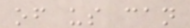of us can
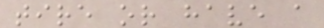tire or have a
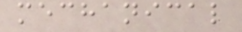mechanical
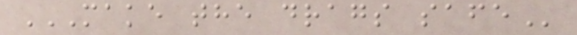MAKE THE DRAGS SAFE
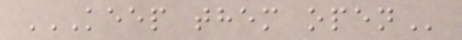KEEP THEM OPEN
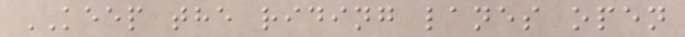KEEP the riding lanes open
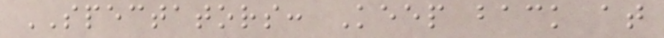SPECTATORS: Keep back at
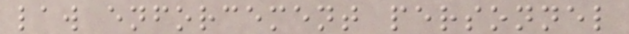law enforcement personnel
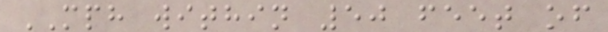MPH within 50 feet of
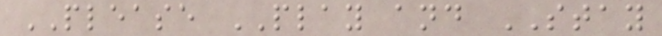PLEASE PLAY and STAY
